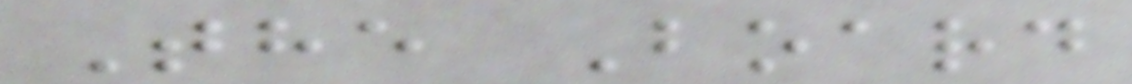The Board
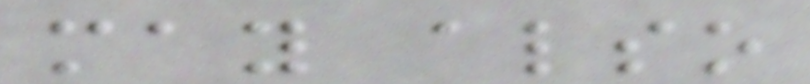may also
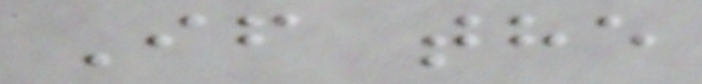If the
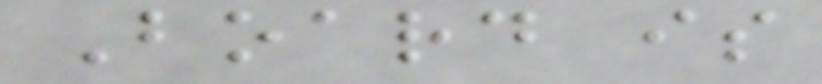Board is
